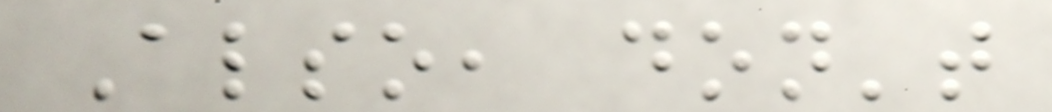Also, don't
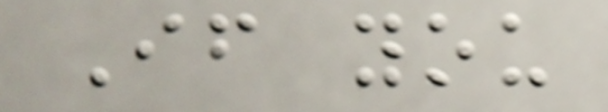If you
